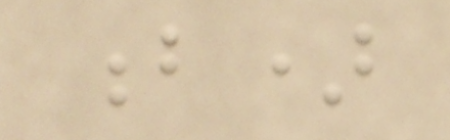b)
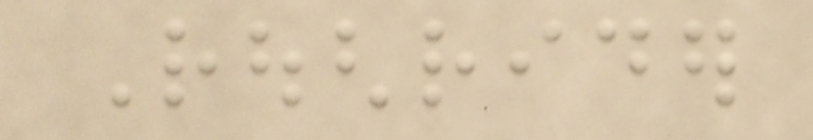Roughrider
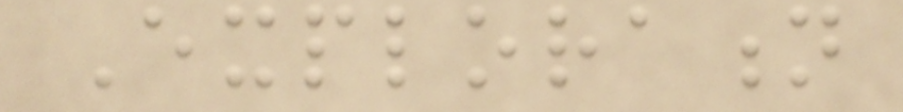Exploration
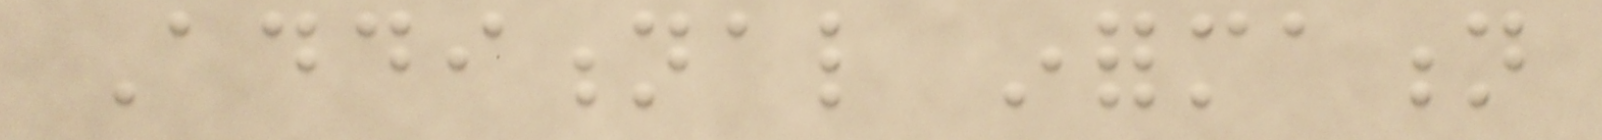Additional information
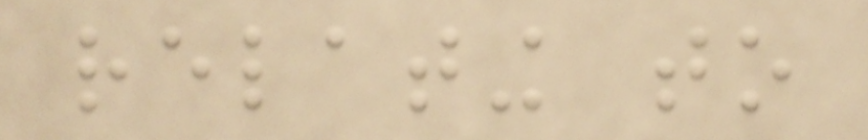relating to
